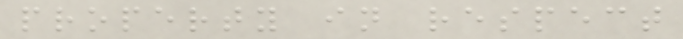property in respect
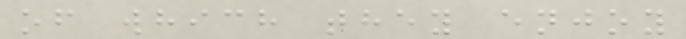of which they enjoy
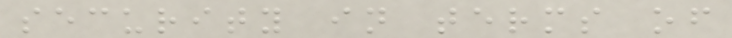security in terms of
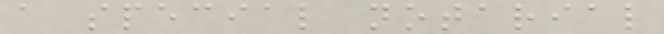a special notarial
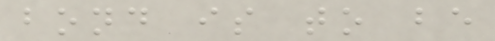bond is to be
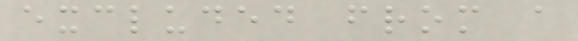excluded from a
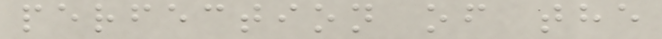perfection of the
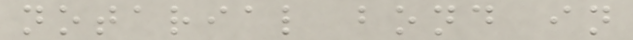notarial bond in
